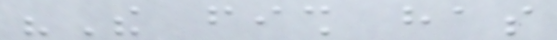"The fish has
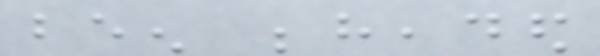been beheaded
